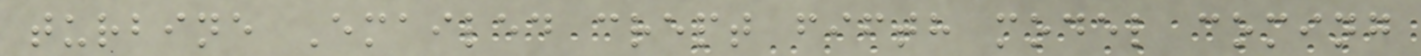turbine Emailed crept fifth model coming
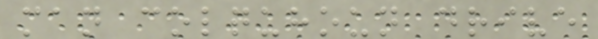man colquhoun drive
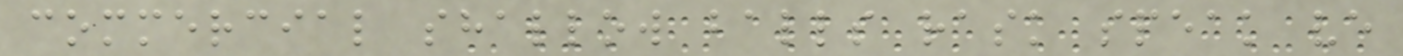commercial shallow balls rask speak ve
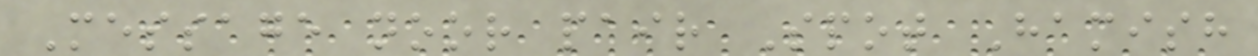Message noor pair Spot Hamish
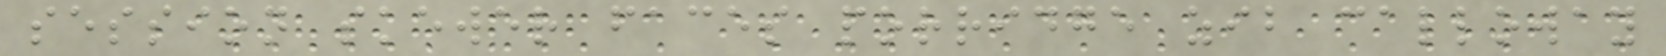session skewer faces porridge zib calloway
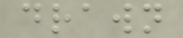drawn
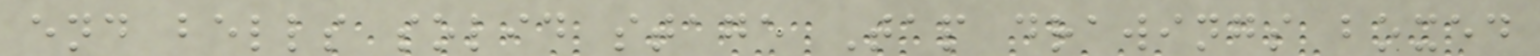end bells solid stage Tap drawings boxed
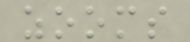zooms
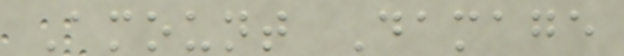Amount Damage
